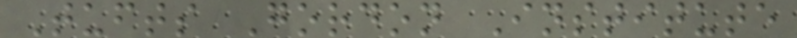Tufts Gordon Institute
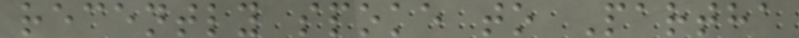recently spoke to Partha
